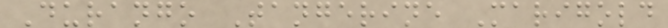Durango Tangerine Marigold
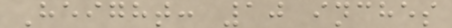Height: 10 inches
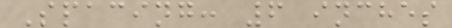Spacing: 6 inches
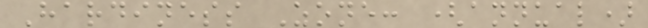Hardiness Zone: (annual)
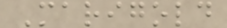Marigold
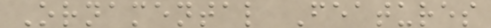Ornamental Features
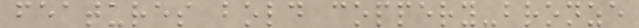features bold coppery-bronze
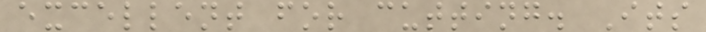excellent for cutting. Its
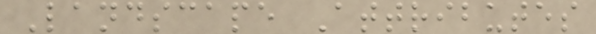Landscape Attributes
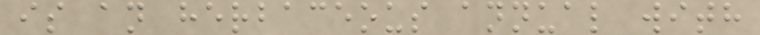is an herbaceous annual with
